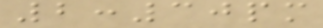2:30pm
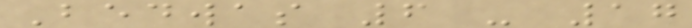Bedwas 6 - 17
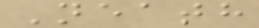Neath
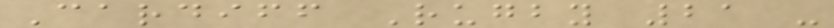Cardiff Rugby 21 -
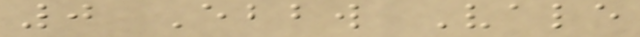0 Ebbw Vale
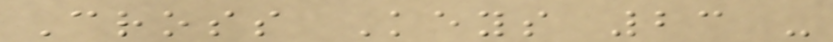Cross Keys 23 -
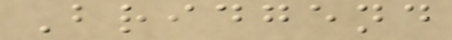Bridgend
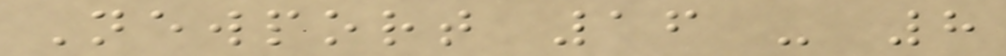Newport 16 - 8
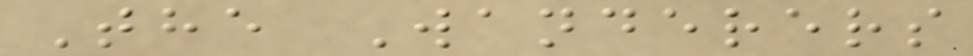The Wanderers
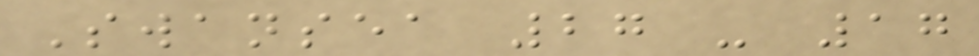Swansea 27 - 17
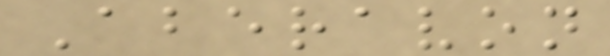Aberavon
